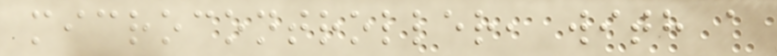microcontroller, with a
